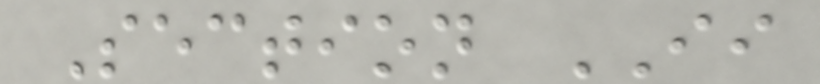Section II
